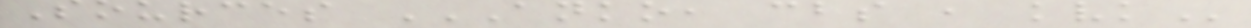Sources ANKO, CBS , KVK
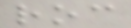roc
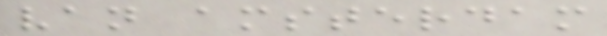van amsterdam
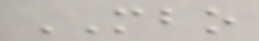MBO
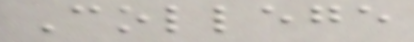College
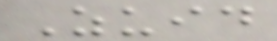Zuid
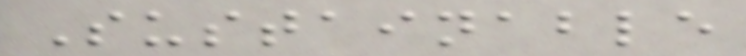Sustainable
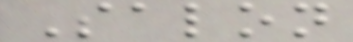Salon
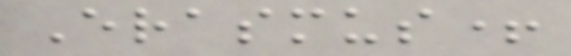Erasmus+
